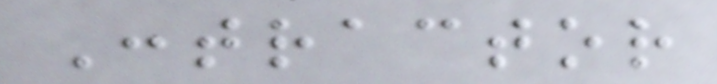Contractor
